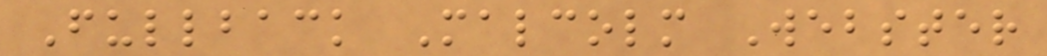Fullback Malcolm Webster
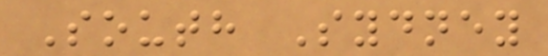South Sydney
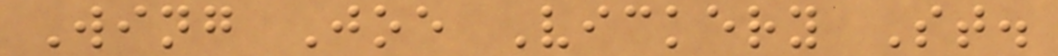Wing Joe Vickery St.
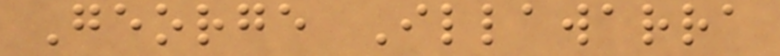George Illawarra
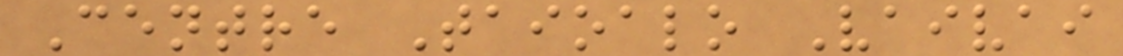Centre Taioalo Vaivai
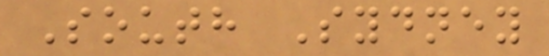South Sydney
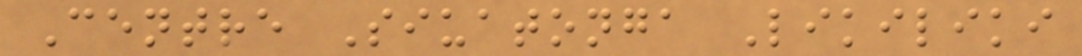Centre Siuatonga Likiliki
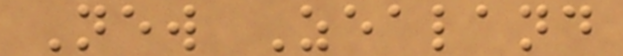New Zealand
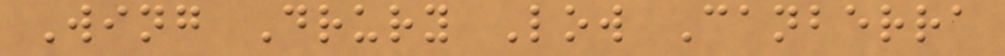Wing Drury Low Canberra
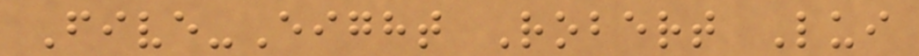Five-Eight Robert Lui
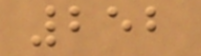252
